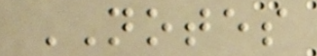NOTES
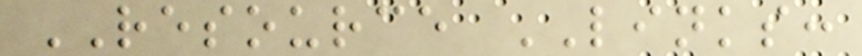RESOURCE LINKS:
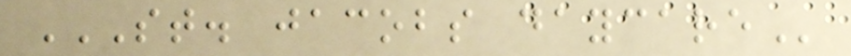ST. JACOBS DAYCARE
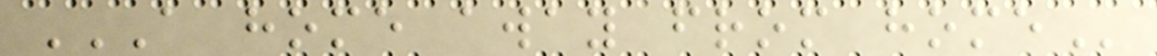A HOME AWAY FROM HOME
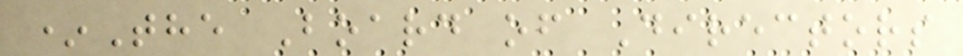*The Board of Directors
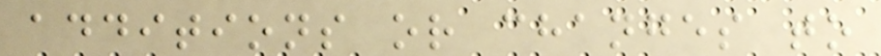additions or changes to
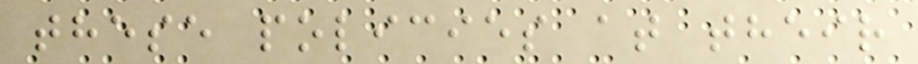these policies at their
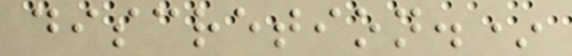discretion.*
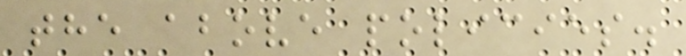the above policies.
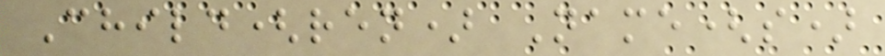Child(ren) Name(s)
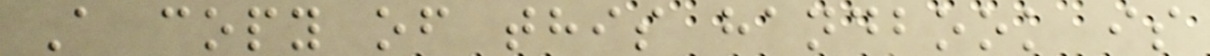A copy of this handbook is
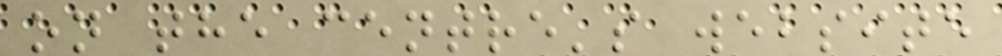on the centre's website
